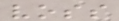voss
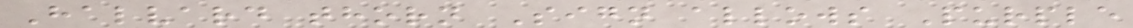Halvard thorn Sign allows Purple
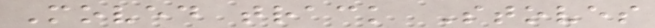Moved track Stoves
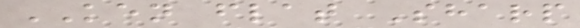KEN flat Sharp
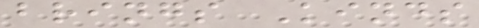brings Kinds
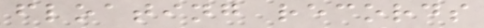floating records
